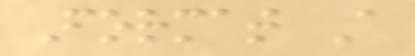Format A
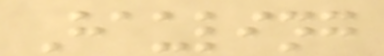Hauling
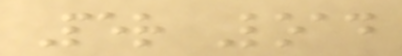Per Load
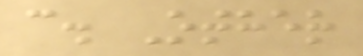c. Other
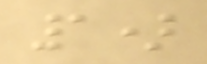1)
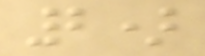2)
